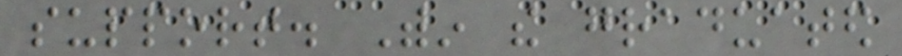support. Within the graduated
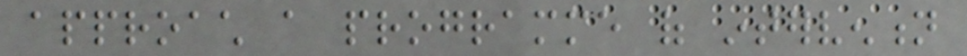approach a programme of intervention
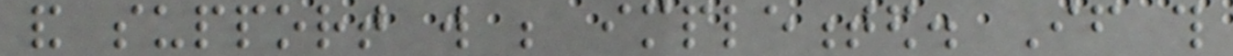and support will be implemented. If this
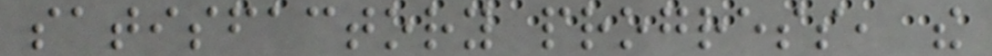satisfactory progress, the
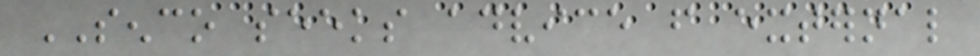SENCO seeks advice from external
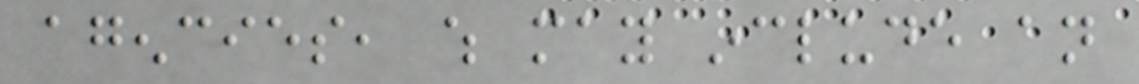agencies, which may include an
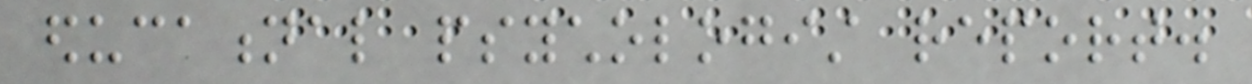educational psychologist report.
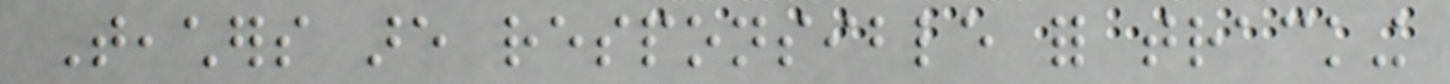Teachers are responsible for tracking
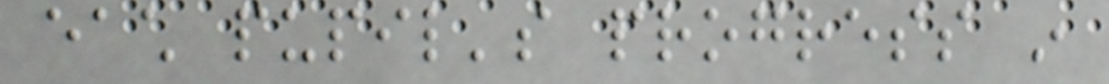each pupil's progress in
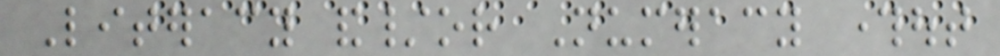Literacy and/or Numeracy throughout
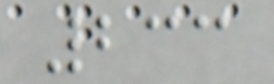233
